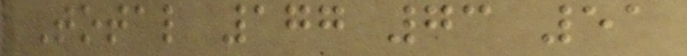Total 177 73 51
